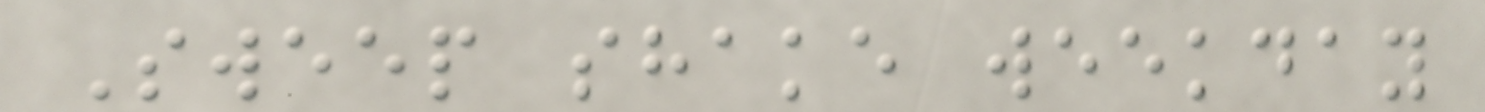Sweep shake weekday
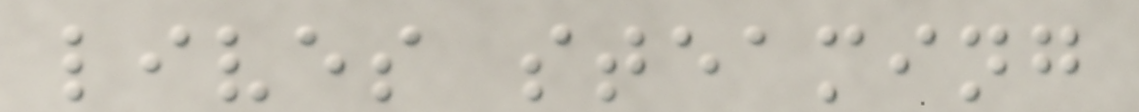lives steaming
